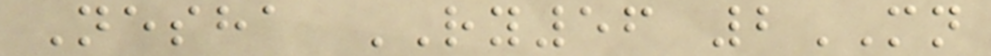Nesha RY56 2MN
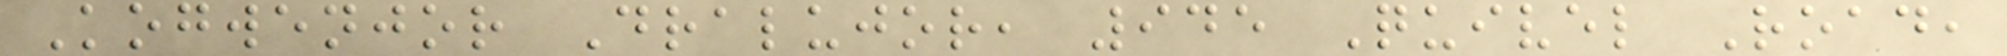Kogwenjor Dralujor, 945 Quivel Road,
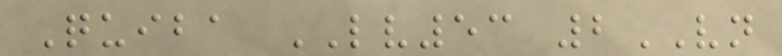Quiba LV53 2VN
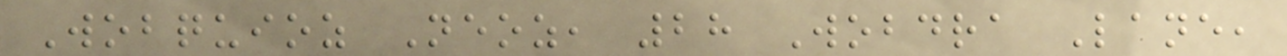Wobquioz Neoz, 28 Wobdra Lane,
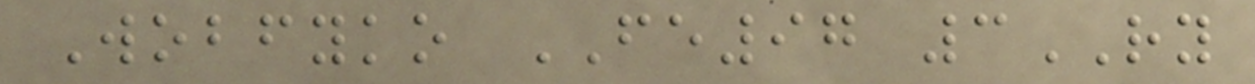Wobfyko FE97 3RY
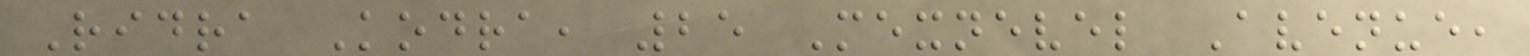Ridra Kodra, 25 Mexnevel Avenue,
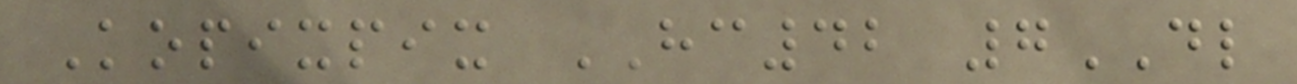Kopixpix HC42 7DL
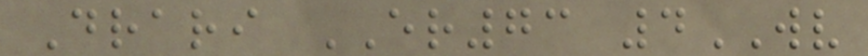Drari ER73 4WV
